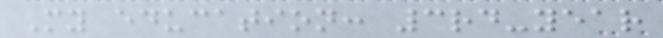My education: 3rd-year
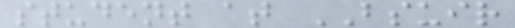student at BSUIR
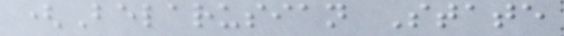(Belarusian State
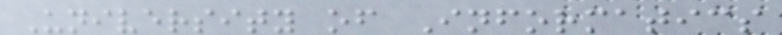University of Informatics
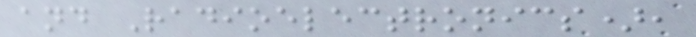and Radioelectronics),
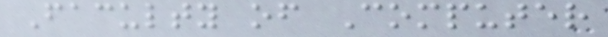Faculty of Computer
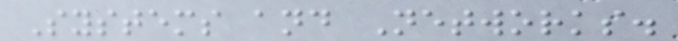Systems and Networks.
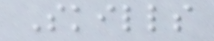Skills
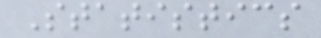Statistics
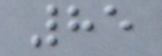85
